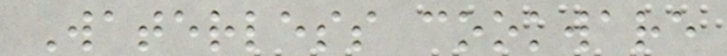Waterless cookware
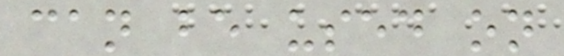can be used on
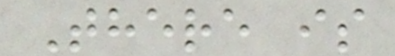There is
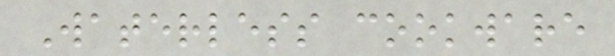Waterless cookware
